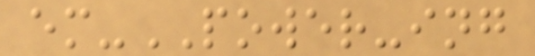em-POWER-ing
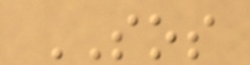SOS
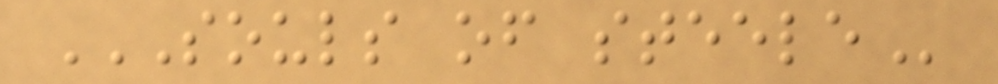SOULS OF STEELE
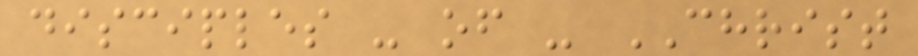disciples - of - CHRIST
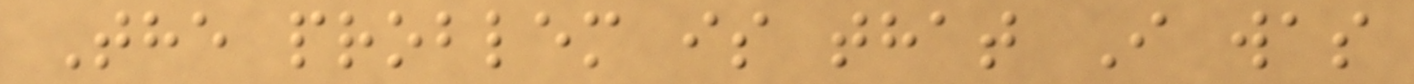The problem is that I was
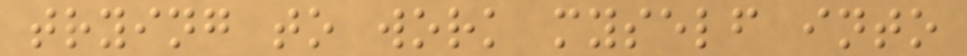trying to work myself into
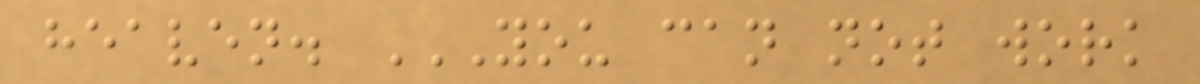heaven. YOU CAN NOT WORK
